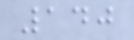140
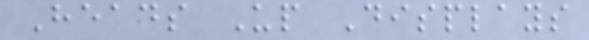Heads Up Displays
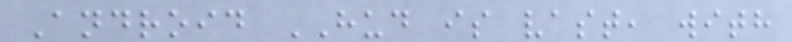Android HUD is vast, with
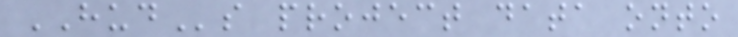HUDs project data onto
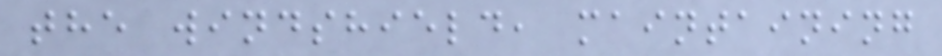the windshield, maintaining
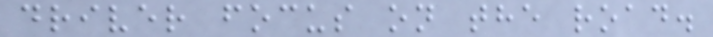driver focus on the road.
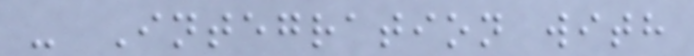- Integration with
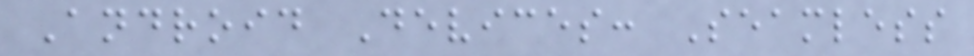Android Devices: Seamless
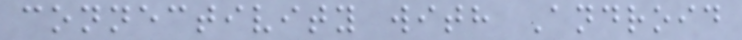connectivity with Android
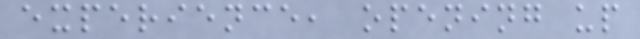experience, opening up
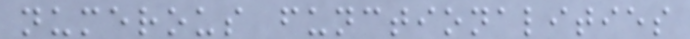numerous functionalities
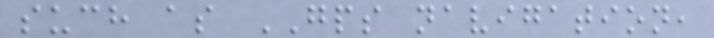such as GPS navigation,
